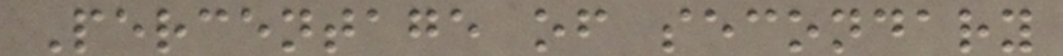Percentage of secondary
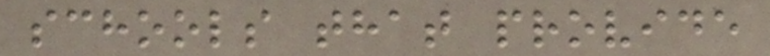schools that provide
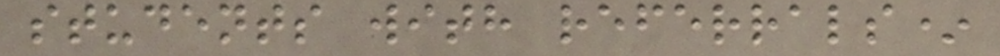students with referrals*
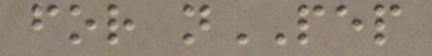for nPEP
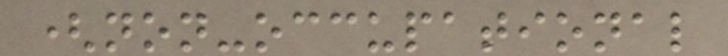(non-occupational
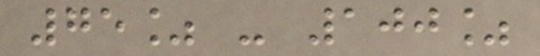75% - 100%
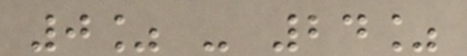0% - 24%
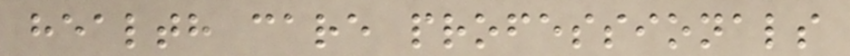health care professionals
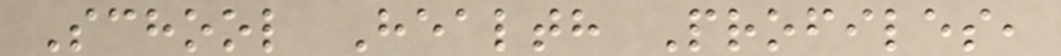School Health Profiles,
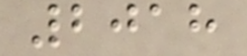2018
